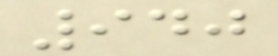940
